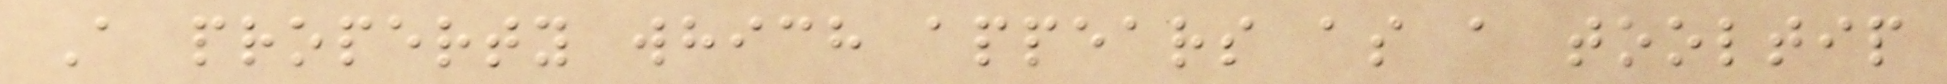A property which appears as a tooltip
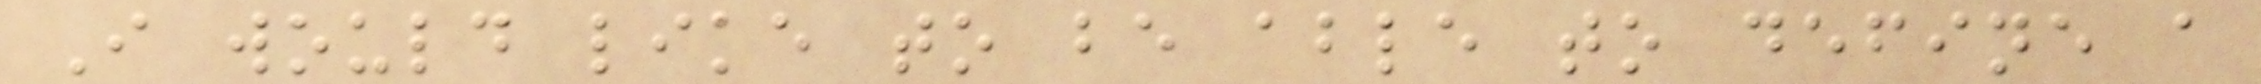I would like to be able to define a
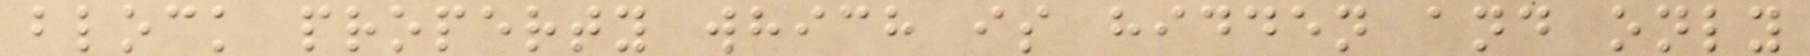block property which is hidden and only
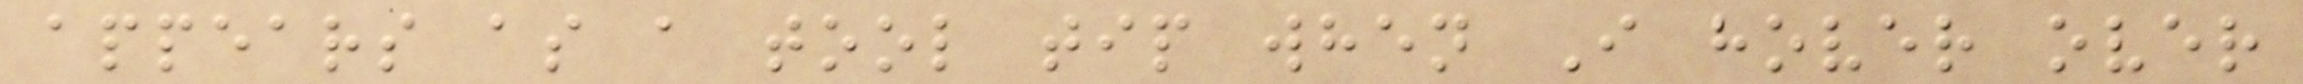appears as a tool tip when I hover over
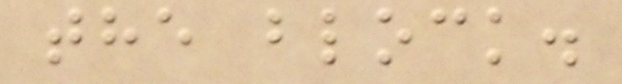the block.
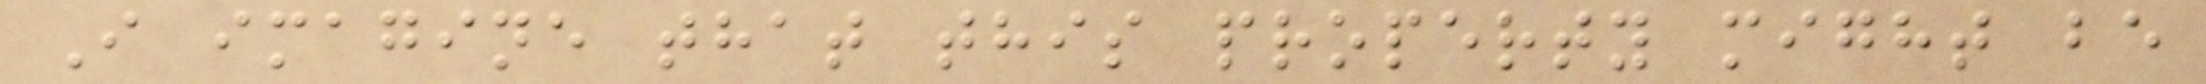I imagine that this property might be
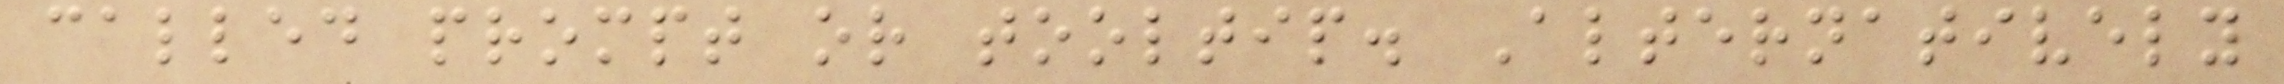called prompt or tooltip. Alternatively
